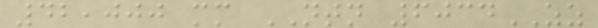42,000 mm NTN 6034ZZ
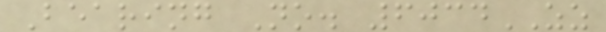Bearing No. 6034ZZ
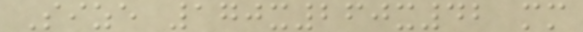Size 170x260x42 mm
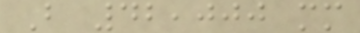B 42,000 mm
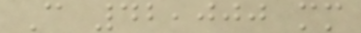C 42,000 mm
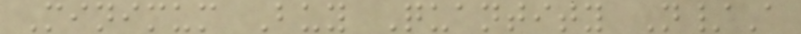Minimum Buy Quantity N/A
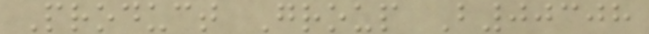Product Group B00308
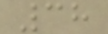38
